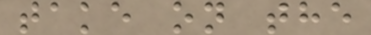take on the
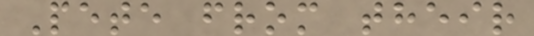Pete from their
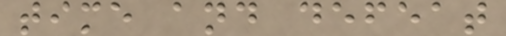time and defeat
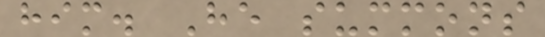him. He summons
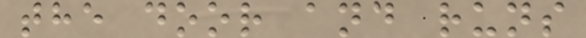the door and runs
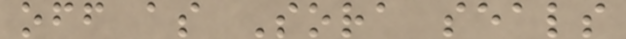off as Sora seals
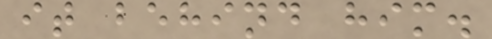it behind him.
